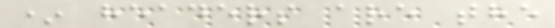* headers are the
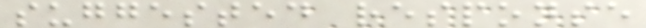suggested response
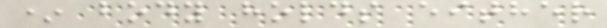* body holds either
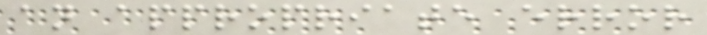an appropriate error
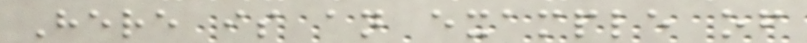Here is an example of
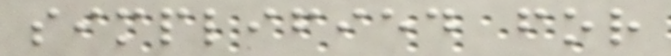simplified for
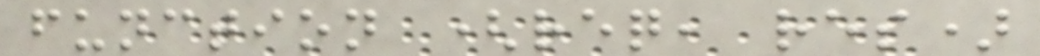function (req, res)
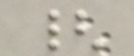{
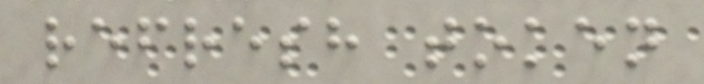refresh token
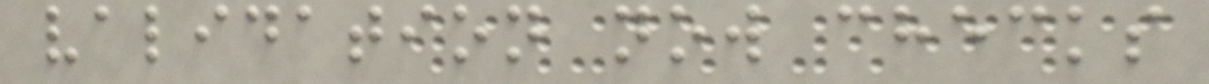validation now checks
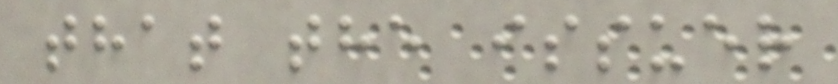that the issuer
